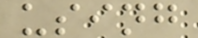using
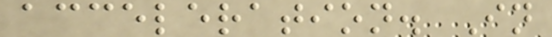acceleration. In
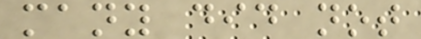many did not
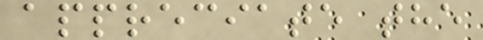appreciate the
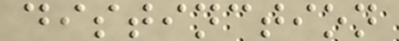distinction
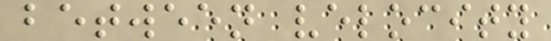between velocity
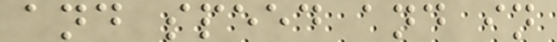and speed and in
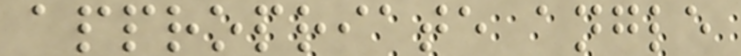appropriate angle
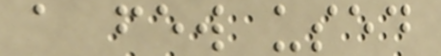a few used
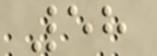58
